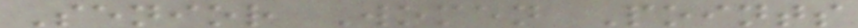Senior Women Points
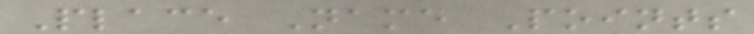Place Name Points
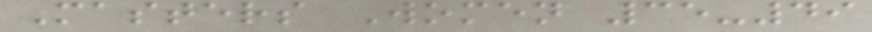Masters Women 35-49
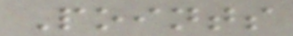Points
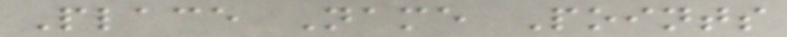Place Name Points
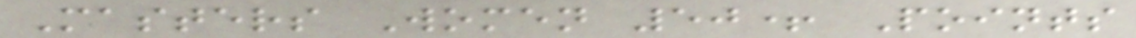Masters Women 50+ Points
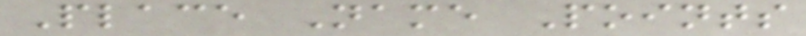Place Name Points
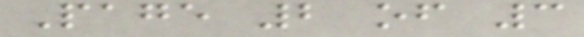Page 2 of 3
